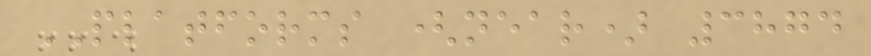PLATFORMS (near) 3874
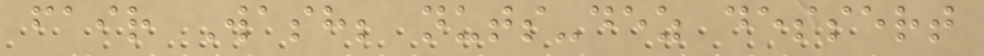fair Wash; nuts-dez dessert
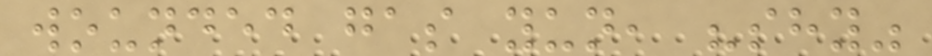wounded gas yun, "shy"
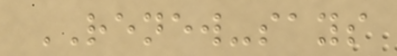RENEW-says
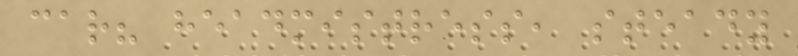car? headmistress, steady
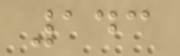143
